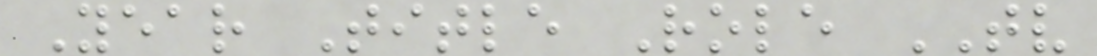Year Title Role TV
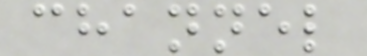channel
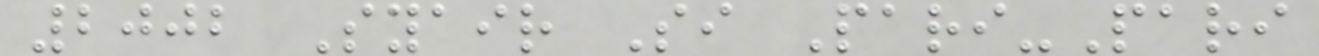2002 Syair Si Pari-Pari
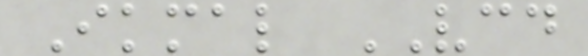Ikmal VCD
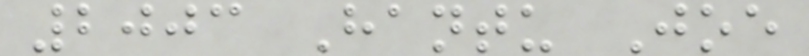2003 Hantu Joe
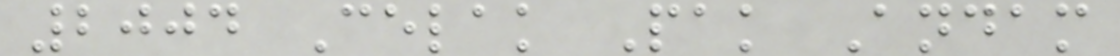2004 Celak Pak Andam
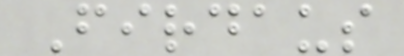Firdaus
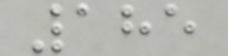185
